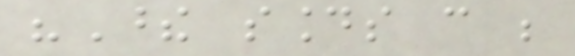"These sounds can be
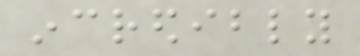incredibly
